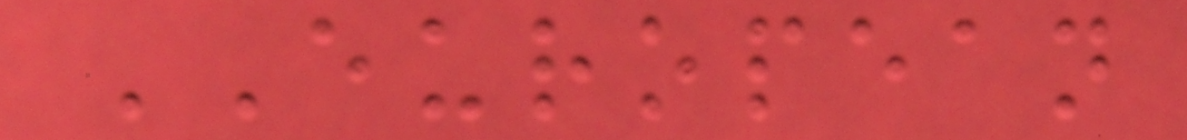EUROPEAN
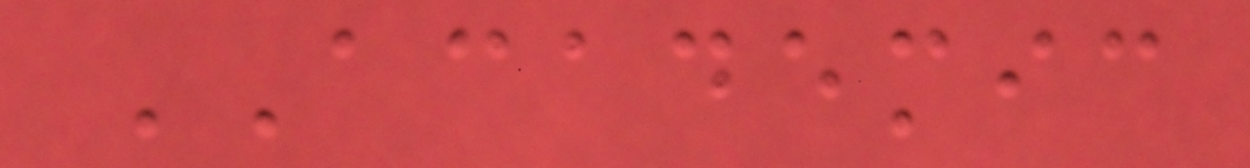ACADEMIC
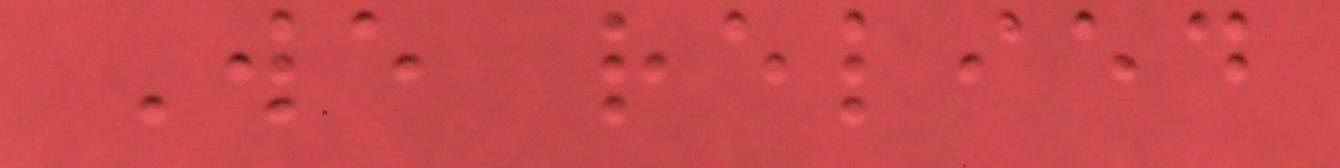We relied
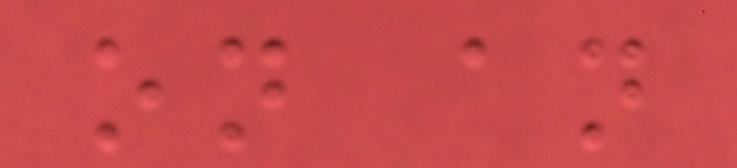on an
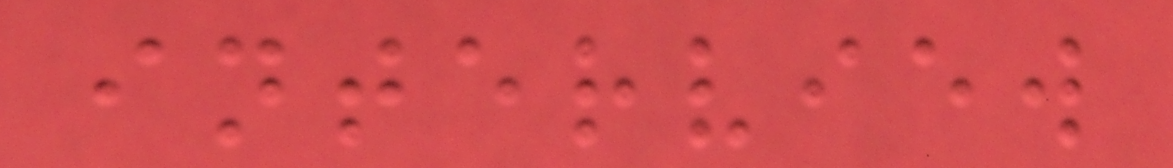interview
